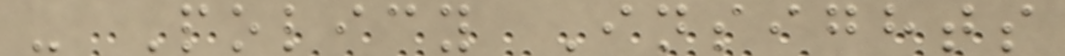- Policy Insights
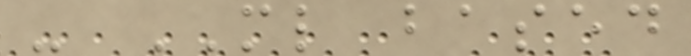- ML based
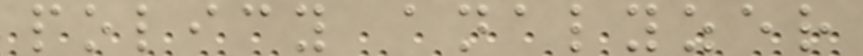policy analyzer
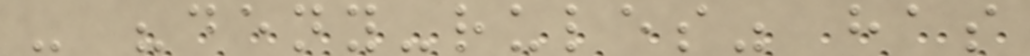- "deny-rules" has
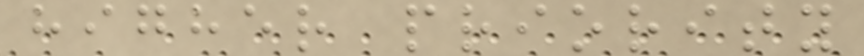higher priority
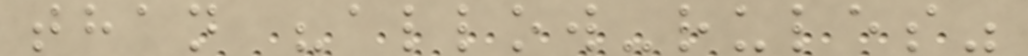than "allow-rules"
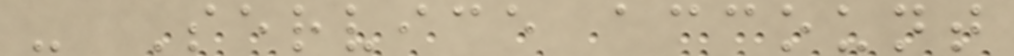- Service account
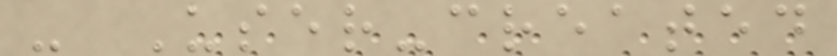- User-created
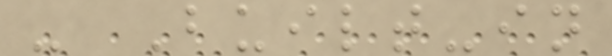- Built-in
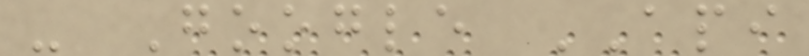- Google API
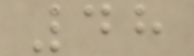48
